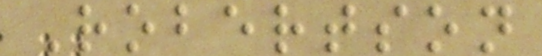Robertson
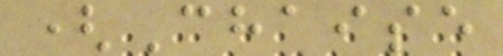(Chaise
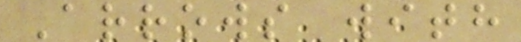Arrows with
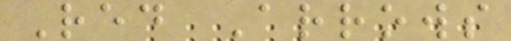Red Arrows
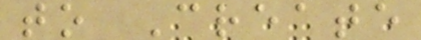to Create
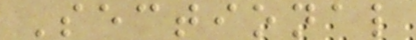Sectional
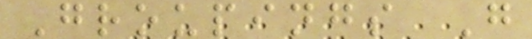Groupings G
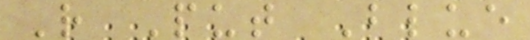R Put Blue
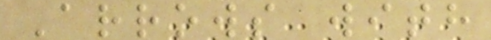Arrows with
